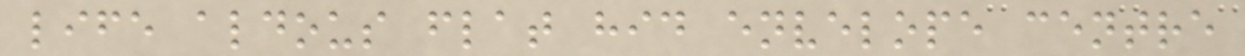life aldous flat hid envelope centre
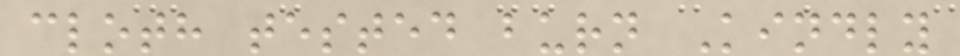cloth tested burn Kindly
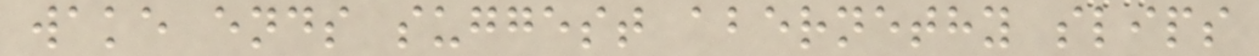wake ends suggest abernethy slips
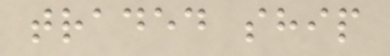traded ship
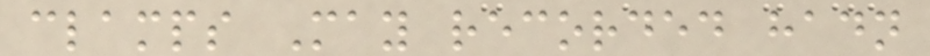clamps May recorded hadn
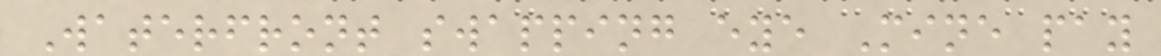Waterfront swapping eye Mine pay
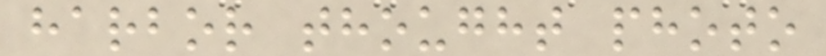harbor thought photo
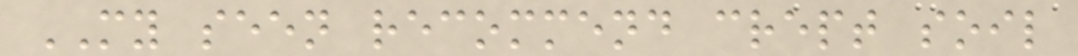MY seen recommend crept soil
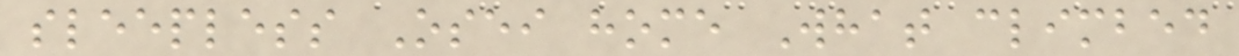sleepless Osei home What climbed
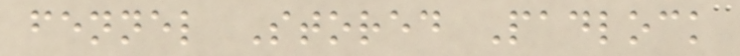fennel Stored Padlock
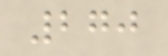270
